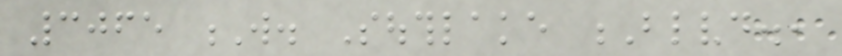3065 W. Southlake Blvd.,
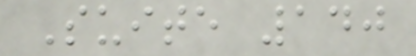Suite 140
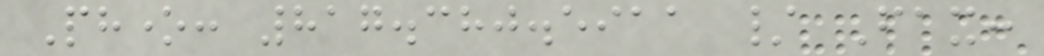Phone: 817.380.5911 / Fax:
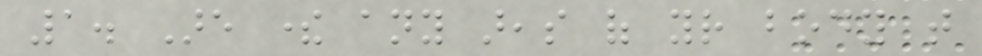1. Are there any areas of your body that
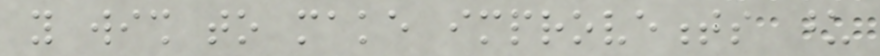you wish to make improvements upon
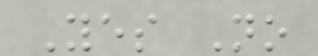Yes No
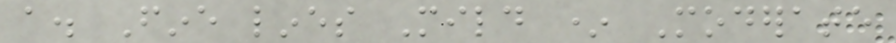a. Fine lines Mild * Moderate
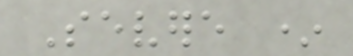Severe *
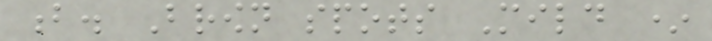b. Brown spots Mild *
